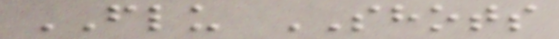FLU SHOTS
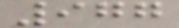977
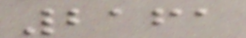2161
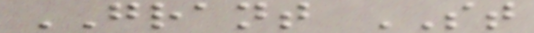GRANT ST
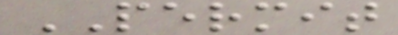PERMIT
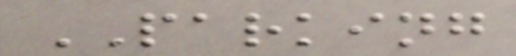PARKING
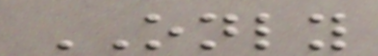ONLY
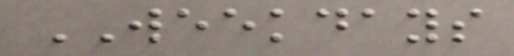WEEKDAYS
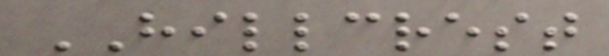HILLCREST
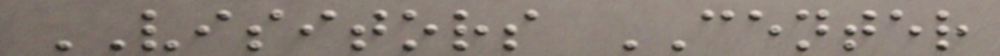VISITORS CENTER
